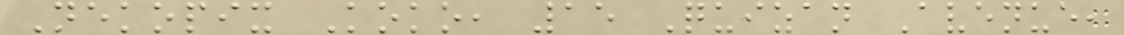Nekopix Koko, 15 Quizan Avenue,
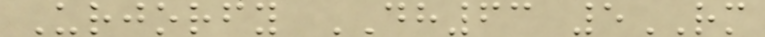Urjorfy DH63 5RM
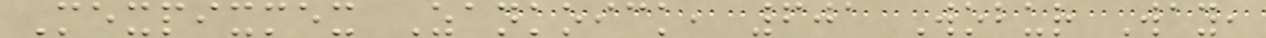Mexpixmex Zankoick, 601 Wobur Way,
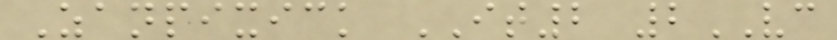Zanpixick IT2 2VC
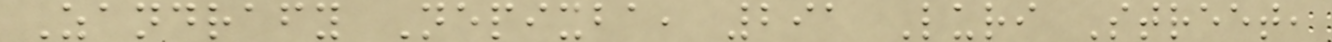Zandrafy Nepixba, 291 Luri Street,
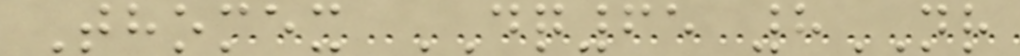Thomex DQ65 8NR
